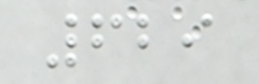629
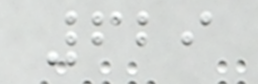629
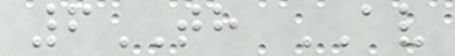6TH AV
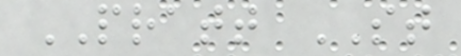PRATT ST
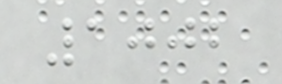1002
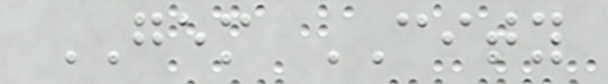GEM CITY
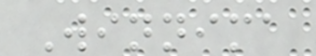Winnima
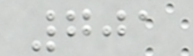701
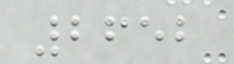2652
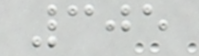305
